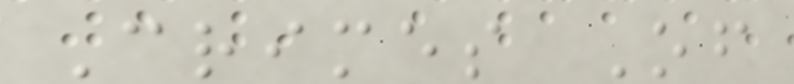Crimes Of
